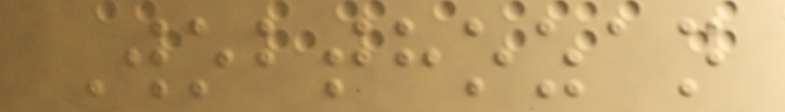Wobthozan
